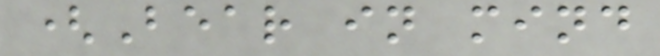(Bear in mind
